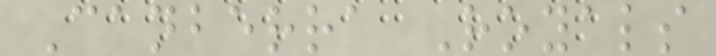Canberra Royals
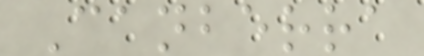Canberra
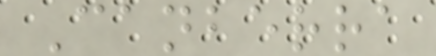Canberra
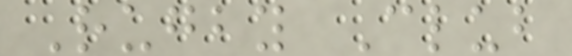Rugby Club
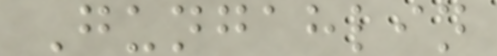Gungahlin
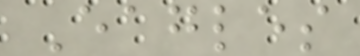Eagles
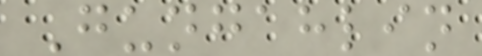Gungahlin
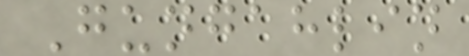Gungahlin
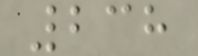238
